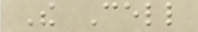The Cell
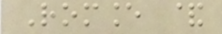Romance &
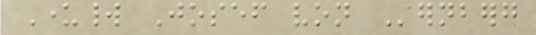Underworld Josef von Sternberg
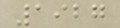1927
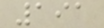191
